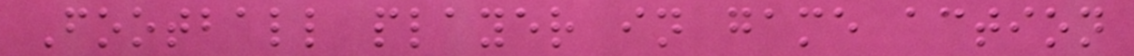Football player in game action
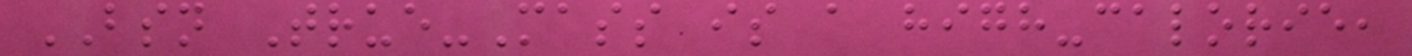BSN True-Mass is a high-calorie,
